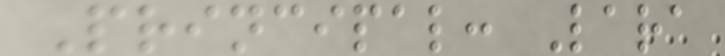Principal: Lara
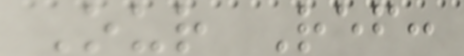Our Ref:
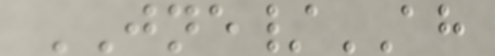JNE/AH
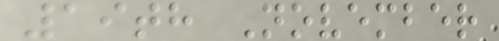19th November
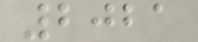2021
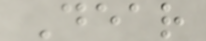Dear
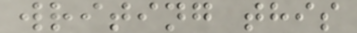writing this
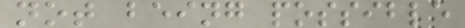not being possible
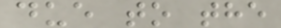due to the
